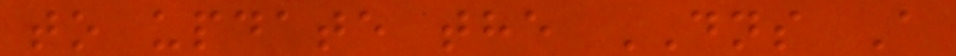to update the DNS A
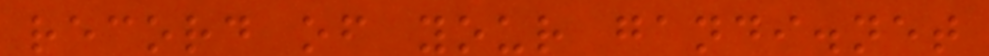record of your gandi.net
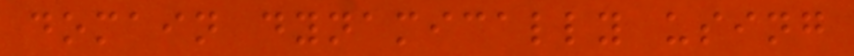domain dynamically using
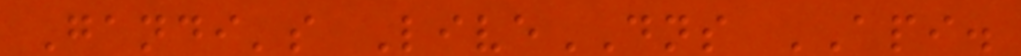Gandi's LiveDNS API.
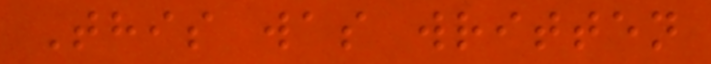This was written
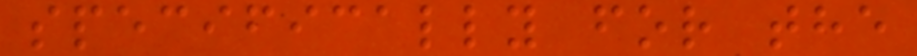specifically for the
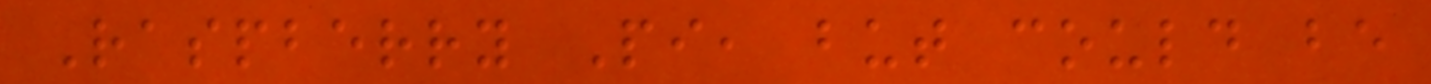Raspberry Pi, but could be
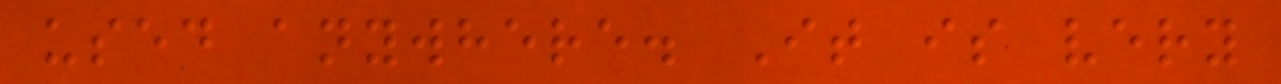used anywhere. It is very
